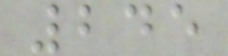245
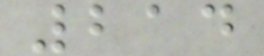214
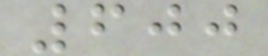600
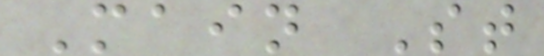Main St
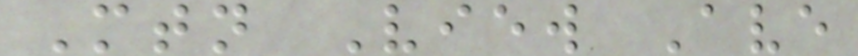Mtn View Ave
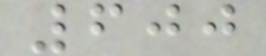600
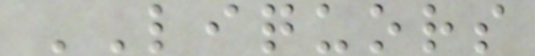LIQUORS
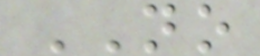NO
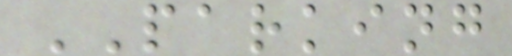PARKING
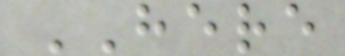HERE
